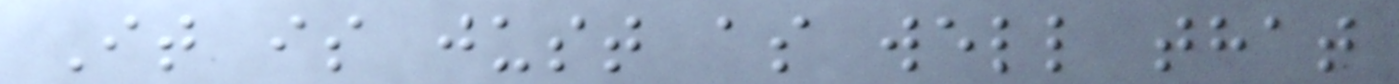It is just as well that
